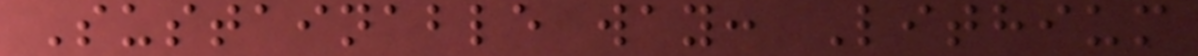Sustainable way: Lithium
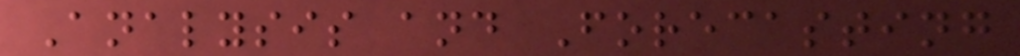Analysis and Forecasting
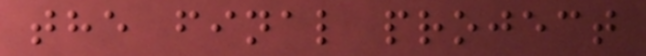the final project
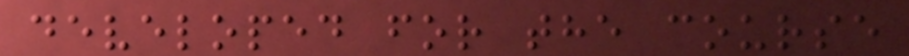developed for the course
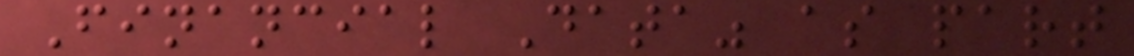Financial Data" as part
